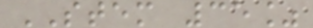STEM 35%
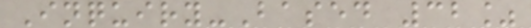Inquiry-Based 32%
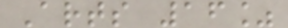Arts 16%
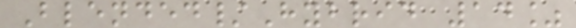Blended/Hybrid 14%
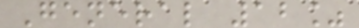General 12%
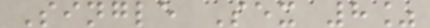Single Sex 8%
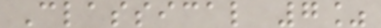Classical 7%
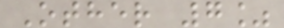Other 7%
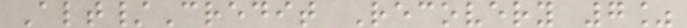Alt/Credit Recovery 7%
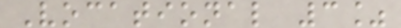Vocational 3%
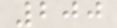200
